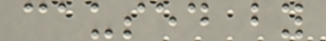caused by
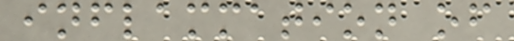inflammation of
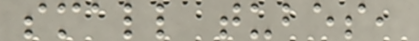small tubes,
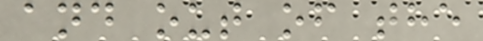and out of the
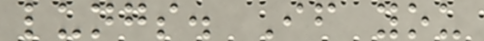lungs. If you
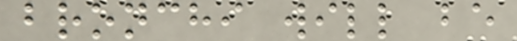bronchi will be
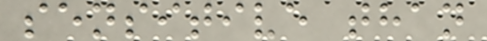sensitive than
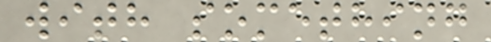with something
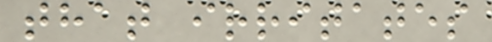that irritates
